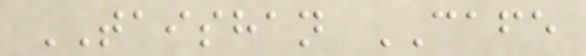TAISHAN CAFE
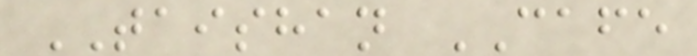TAISHAN CAFE
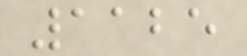1125
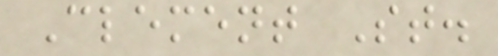Clement St.
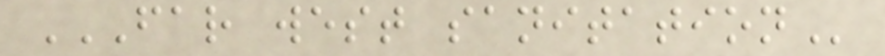FAR WEST SANITATION
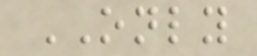ONLY
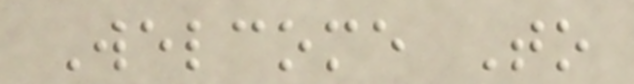Welcome To
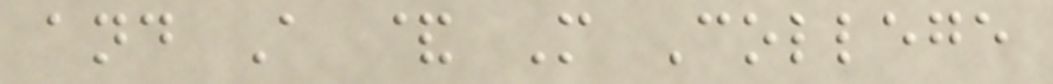and A & M College
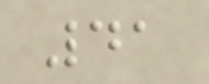41
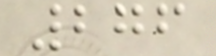276
